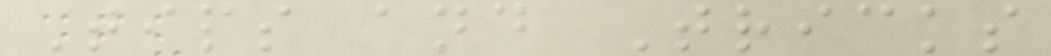Tips and Tricks
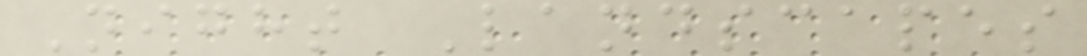Night Landscapes
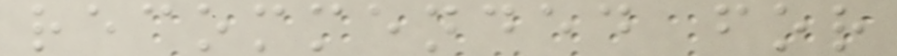recommended for
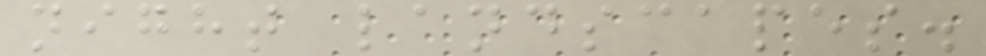night landscapes.
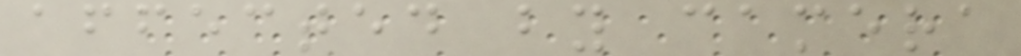affected by camera
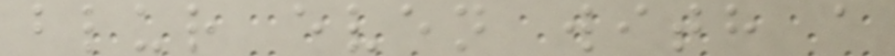blur even with a
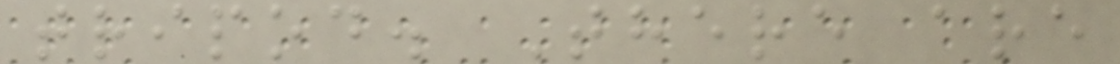tripod. There are
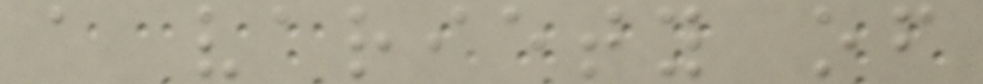a variety of
